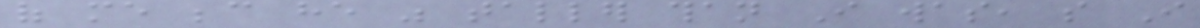of me because he was taller than I was, so I
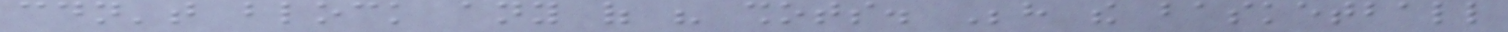couldn't block any of his shots. Behind the basketball
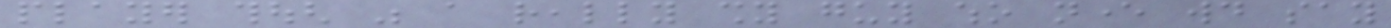player though was a really shy guy who never would say
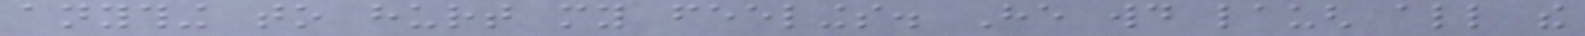anything to hurt my feelings. He would laugh all the
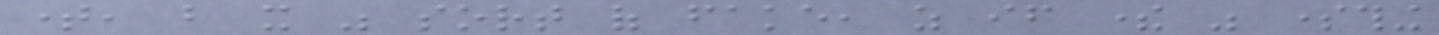time, but it was sort of fake, as if there was something
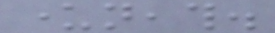underneath.
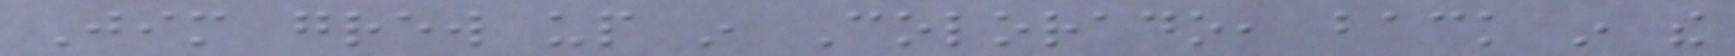Jim grew up in Colorado, back in the
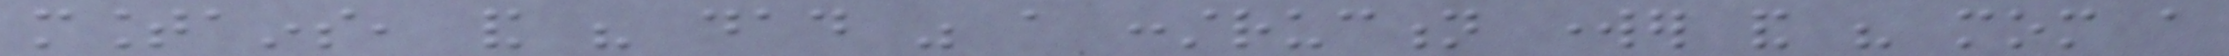mountains, and his dad was a construction worker and his mom a
